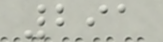291
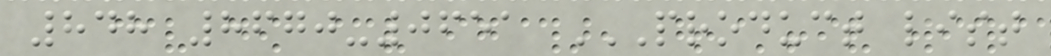848 8670-0651 PRODUCT LIST
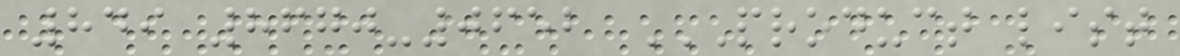849 8670-0652 PRODUCT LIST
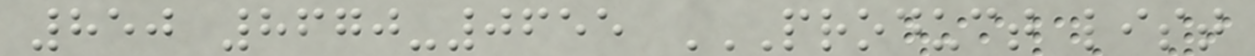850 8670-0655 PRODUCT LIST
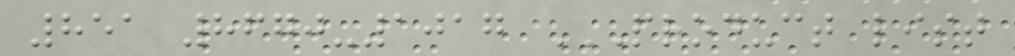851 8670-1017 PRODUCT LIST
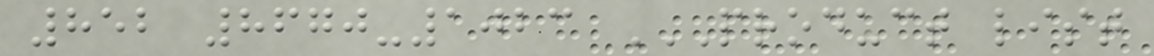852 8670-1023 PRODUCT LIST
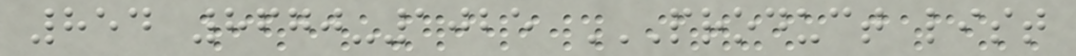854 8670-1025 PRODUCT LIST
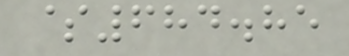$684.85
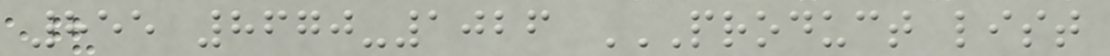855 8670-1026 PRODUCT LIST
